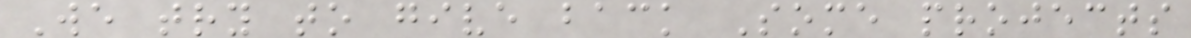We try to give back Some projects
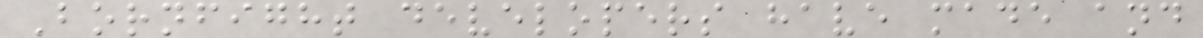Bornfight developers have made and
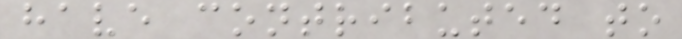have contributed to
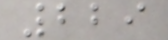229
